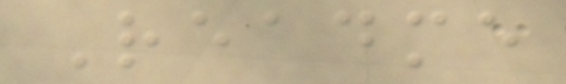Readme
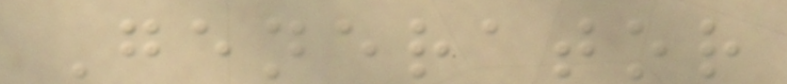Generator
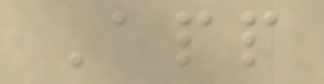App
